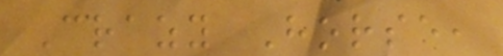Crazy Horse,
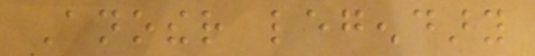Another legendary
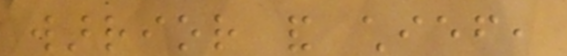warrior and chief,
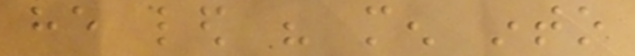he led his men into
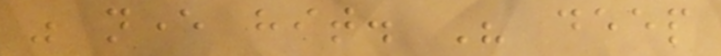was never hit. His deep
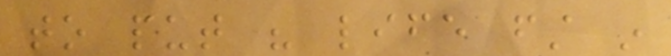to put his life first in
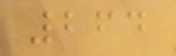264
